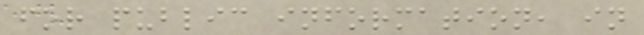for public information, in
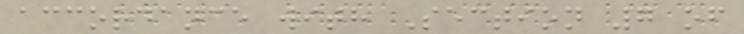accordance with Section 7 of
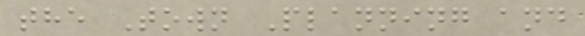the Town Planning and
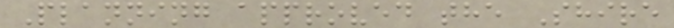Planning approved the Shire
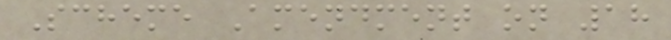Scheme Amendment on 18
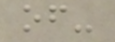of-
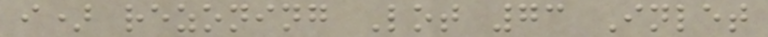i) rezoning Lot 73 Inlet
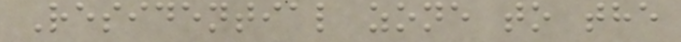Residential zone to the
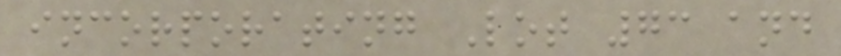incorporating Lot 73 and
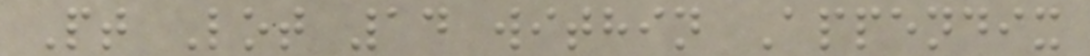Pt Lot 14 within Appendix
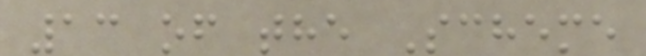13 of the Scheme
